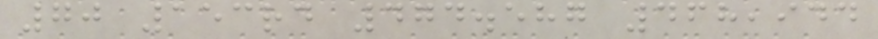70 153rd 474.587 468,944
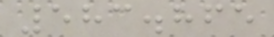583.865
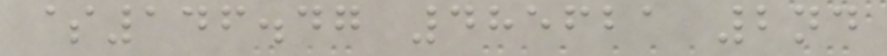$146.47 485621 2nd
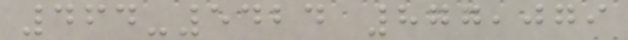464-5424 877,079
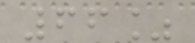66%
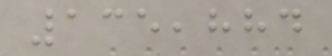135,884
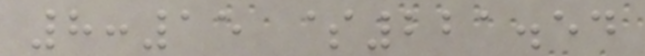8:15 $221.54
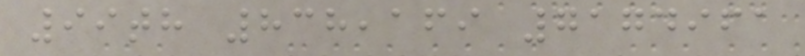99th 838,169 7174961
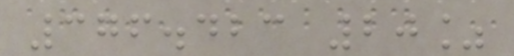376.423 20%
